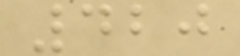420
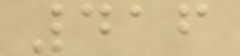416
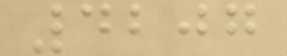4207
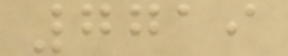7719
